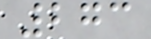273
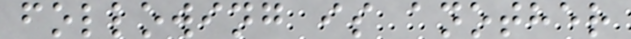following is another
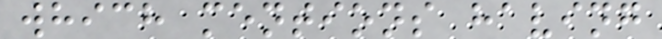which mentions having
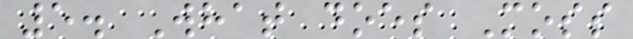5. What does Moss
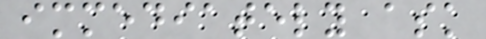immediately ask
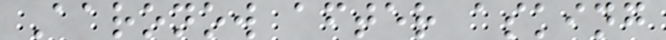Aaronow after asking
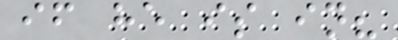if he is in?
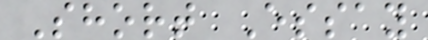Short Essay
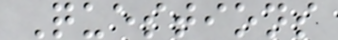Questions
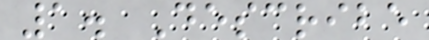1. Describe
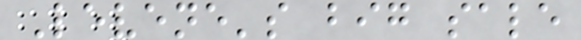Levene's big sale
